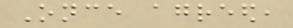Once agreed,
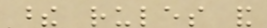these rules and
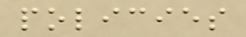policies
